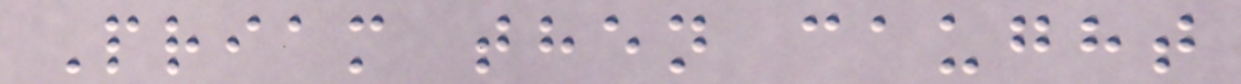Priam then caught
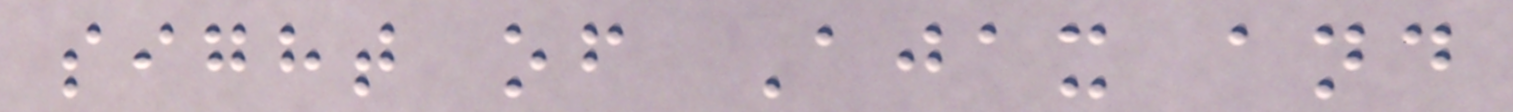sight of Ajax and
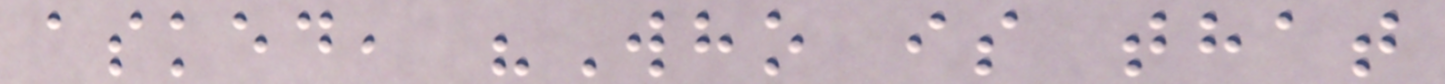asked, "Who is that
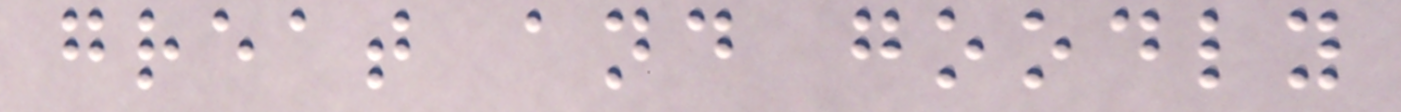great and goodly
